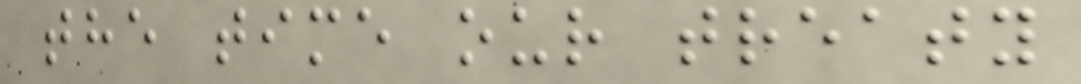the time our treaty
